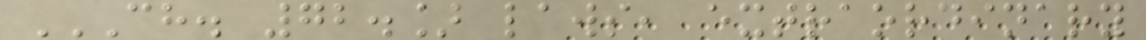CH. 72.] LAWS, EXTRAORDINARY
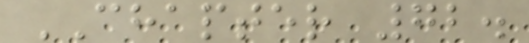CHAPTER 72.
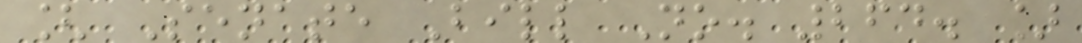[ Senate Bill No. 264. ]
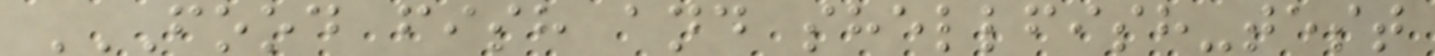FOOD FISH AND SHELLFISH-TEST
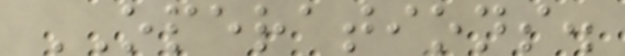OPERATIONS.
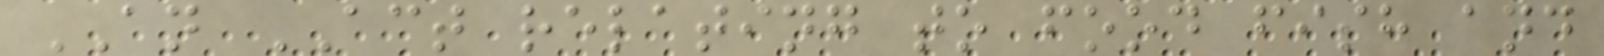AN ACT relating to food fish and
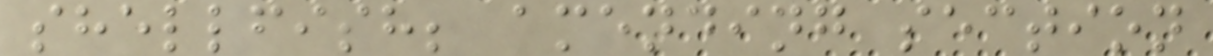shellfish; amending section
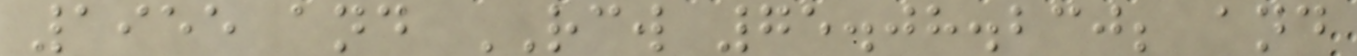1955 and RCW 75.08.230; and
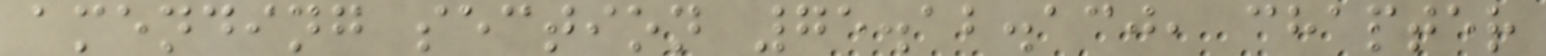amending section 75.12.130, chapter
